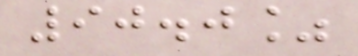90.0%
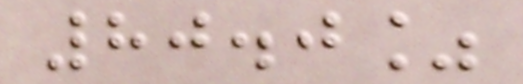80.0%
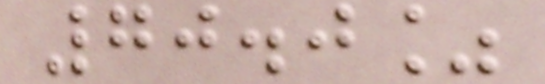70.0%
